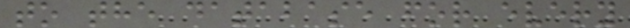to the database for every
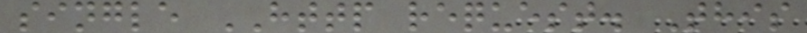single HTTP request. This
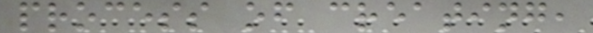process of creating,
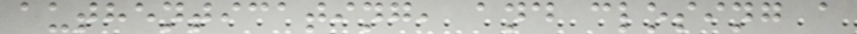authenticating, and closing a
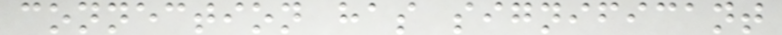connection has significant
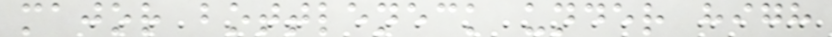major bottleneck under high
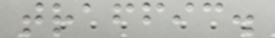traffic.
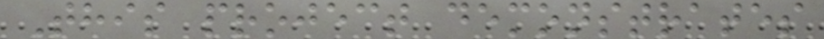This project demonstrates
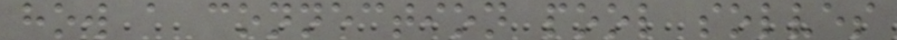how a connection pool solves
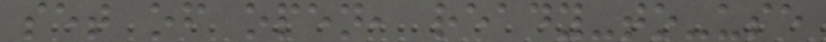set of open, ready-to-use
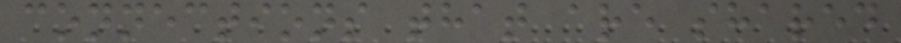connections that are shared
